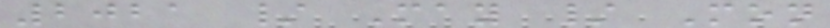2021 / May / Mon
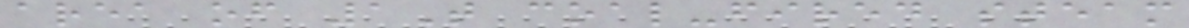area of 1T coal-fired steam
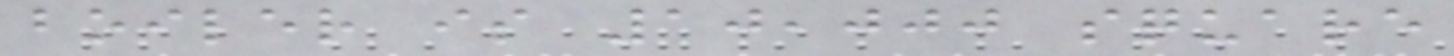boiler is 10,000 square
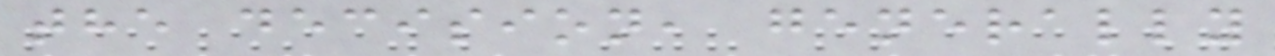the decision, generally
